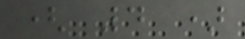( 4 )
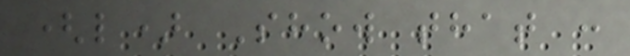(l) Show that :
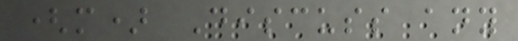(m) Discuss any
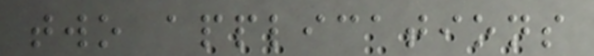two applications
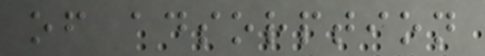of adsorption
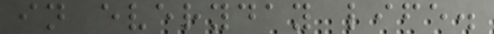in everyday life.
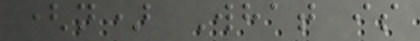(n) What is
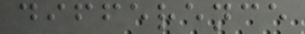difference
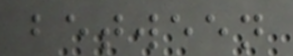between
